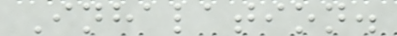Inhalation.
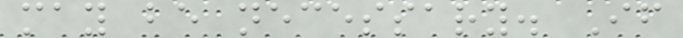may be necessary. If
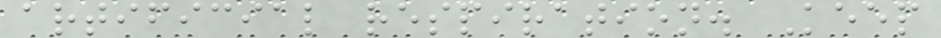artificial respiration. Keep
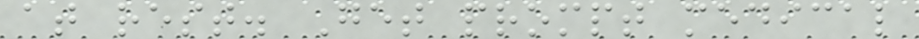at rest. Get prompt medical
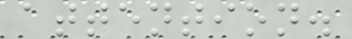attention.
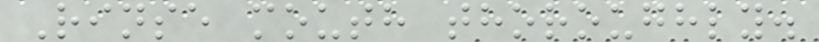Rinse mouth thoroughly.
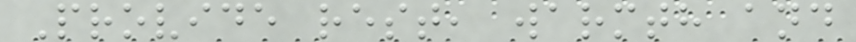Provide rest, warmth and
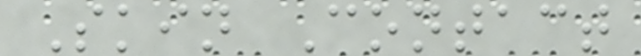Skin Contact
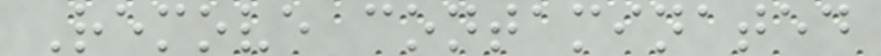Remove contaminated
